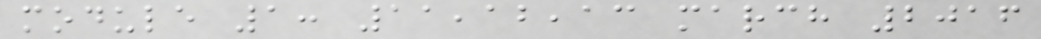module 1: 11,12,13 march 2016
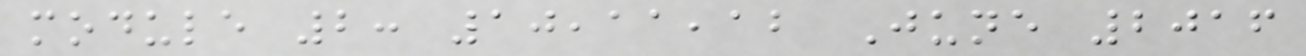module 2: 10,11,12 June 2016
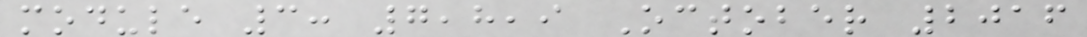module 3: 7,8,9 October 2016
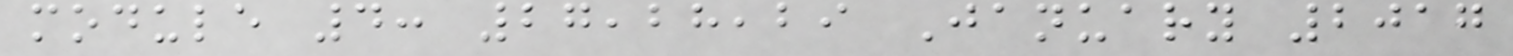module 4: 27,28,29 January 2017
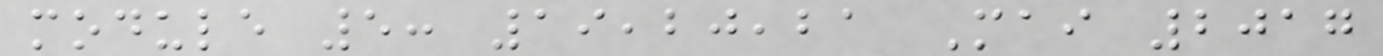module 5: 19,20,21 Mai 2017
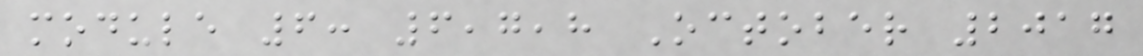module 6: 6,7,8 October 2017
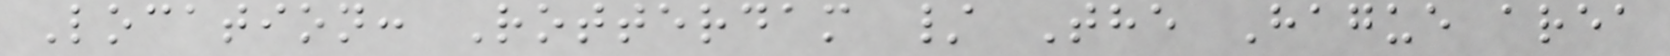Location: Rotterdam / The Hague area
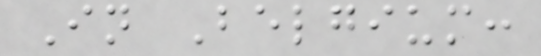In Belgium:
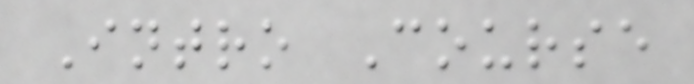Intro Course
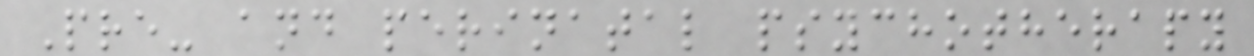Pre- and perinatal psychotherapy
